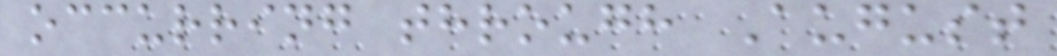occurring through August
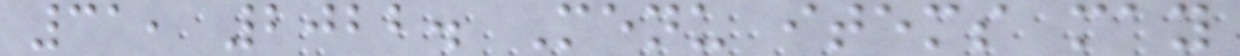31, 2022. Menu items may
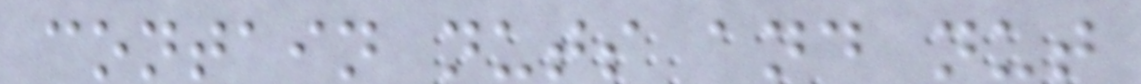contain nuts and nut
